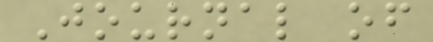Journal of
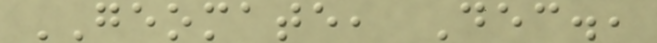GEOMATE, Dec.,
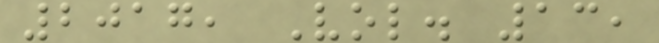2017, Vol. 13,
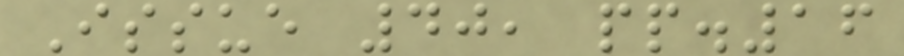Issue 40, pp.16
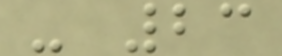- 23
